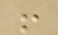!
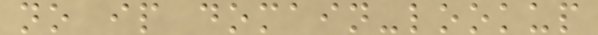no ip domain-lookup
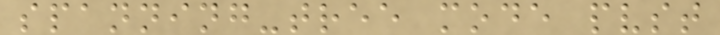spanning-tree mode pvst
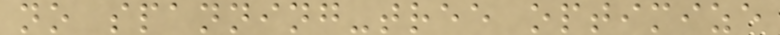no spanning-tree optimize
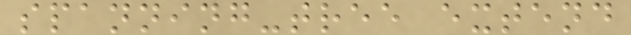spanning-tree extend
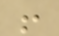!
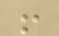!
